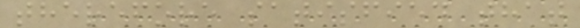therefore satisfied that
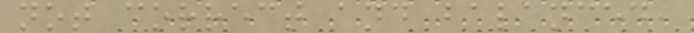not correct and balanced,
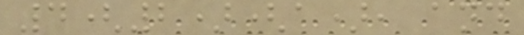4(2)(a), and
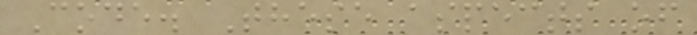Code. These aspects of
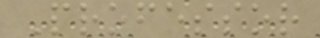Professor
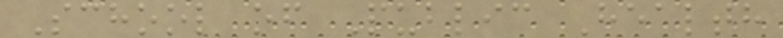School of Public Health
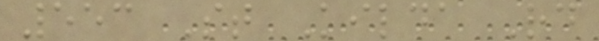553 St Kilda Rd
